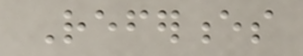References
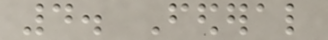4. Federal
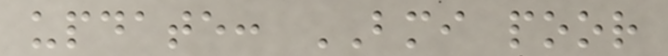update: BMI poor
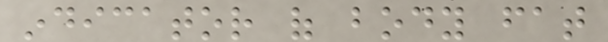indicator of body fat
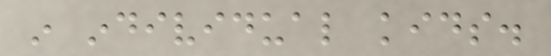in individual kids.
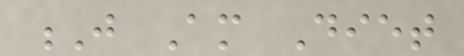J Am Diet
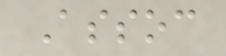Assoc
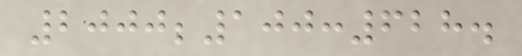2000;100:628.
